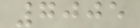7005
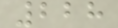228
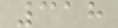318
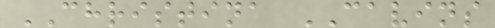CHRISTINA CAVINS
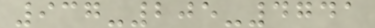937-205-4741
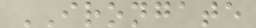IRONGATE
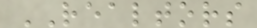REALTORS
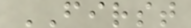FIRST
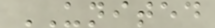UNITED
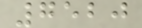7520
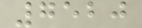7520
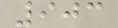903
